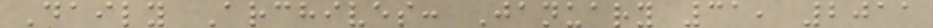Daily Archives: January 31, 2011
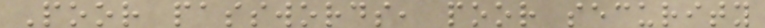Poor passwords, poor security
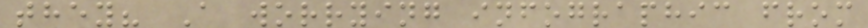they? A worrying infographic from
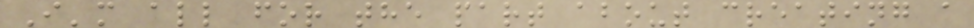I'm all for the part about creating a
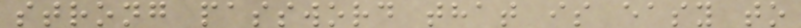strong password that is easy to
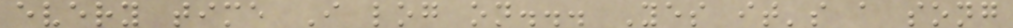every time I log on... Yes it's a song
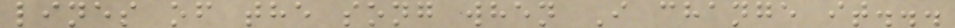lines of the song when I change it...
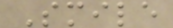Smile
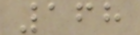168
